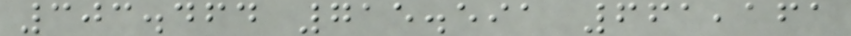303.464 715.591 661,161
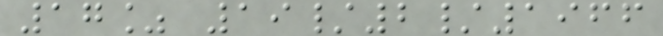17% 19/2/1966
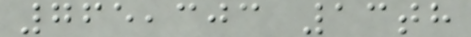765,303 13th
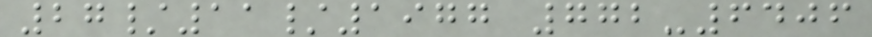27/11/1977 772-6406
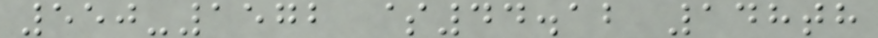550-1572 $44.12 148th
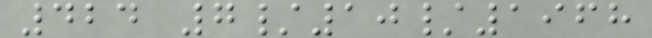424 7/10/1968
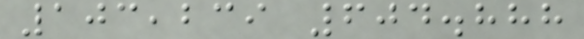103,239 604.888
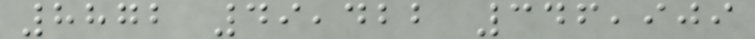8872 49,422 346,909
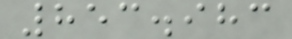853.983
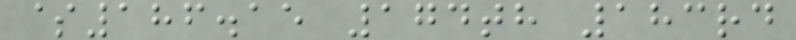$186.15 174th 183rd
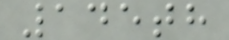145th
